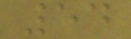54
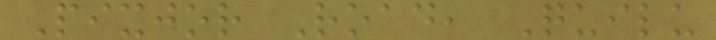Pixjor Road, Quilu
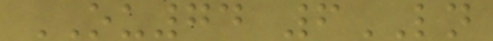OU74 6LN
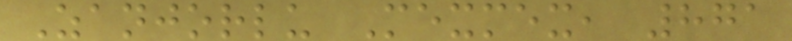Zanjorlu Mexmex, 871
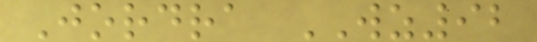Jordra WZ92
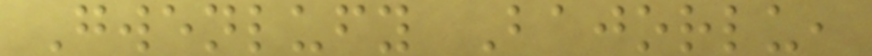Gwenlufy Bajorlu,
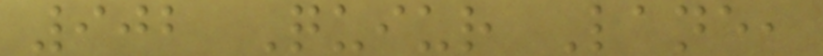902 Quiur Lane,
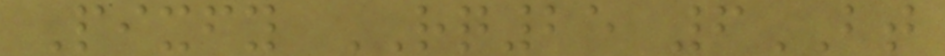Pixfy RQ25 6BT
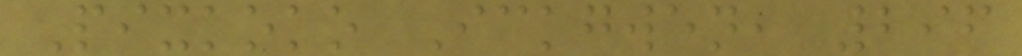Pixkoko Ickgwen, 296
